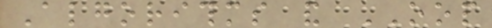Algorithms and OOP
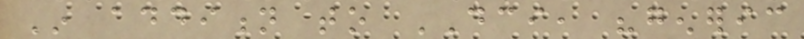In addition to DCI, "generic
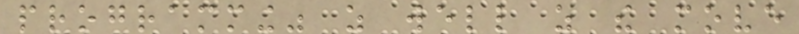programming" as well as the move
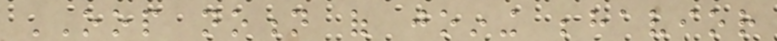OOP notion of joining behavior
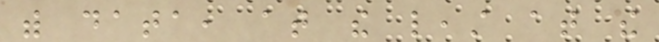with data, at the least at the
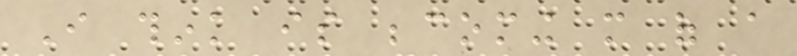I think is becoming more of a
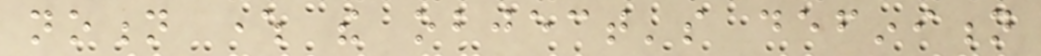notion where the object's definition
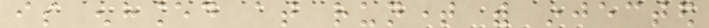is enhanced at runtime with injected
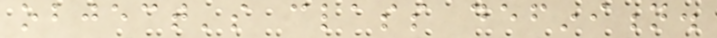object's class definition.
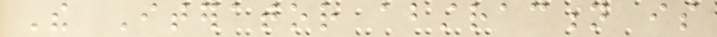The Iterator abstraction is
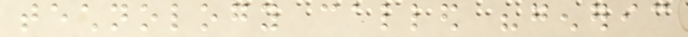technology called "generic
